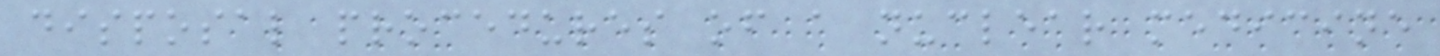disposal procedures of a nuclear medicine
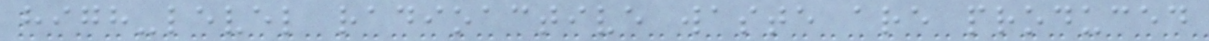high-level radioactive waste are produced
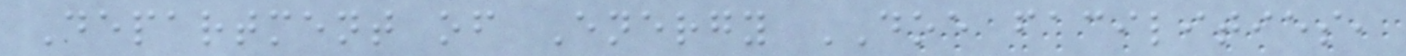Department of Energy DOE facilities,
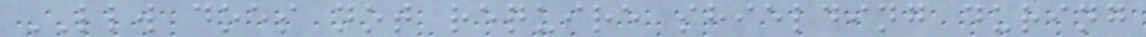LLW does not require shielding during
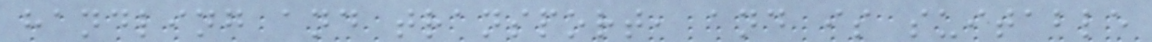handling and transport, and is suitable
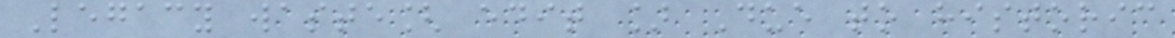Legacy waste[ edit ] Due to historic
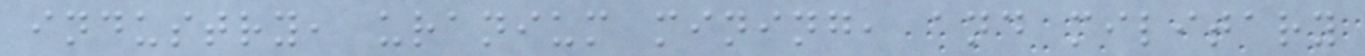industry, uranium mining, and military
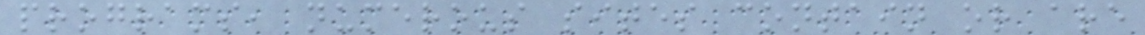programs, numerous sites contain or are
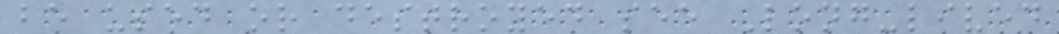be used or destroyed see Long-lived
